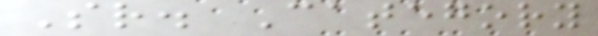Sr. Category
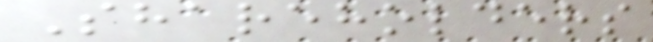Shareholders
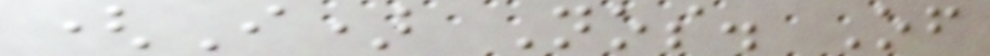(I) Nos. Of
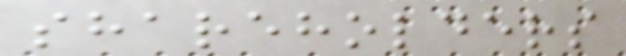shareholders
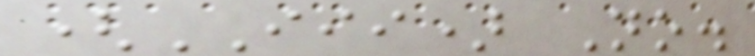(III) No.
